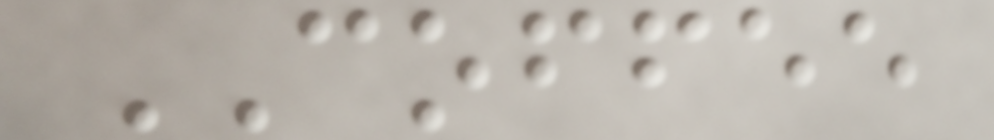COFFEE
